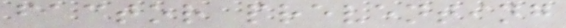factor preventing
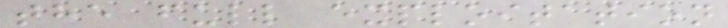the full exploitation
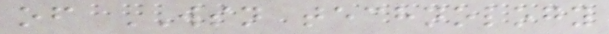of WSN technology
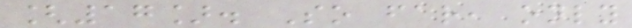[17]. So far, only
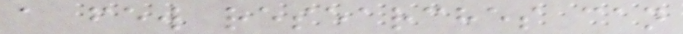a few researches can
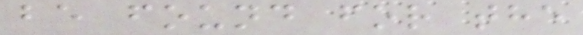be found for the
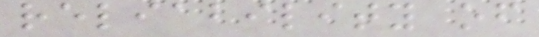reliability of
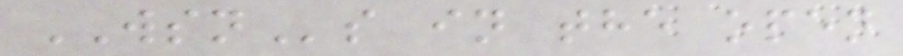WSNs in the open
